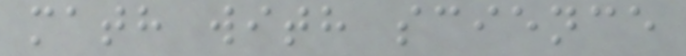math with science
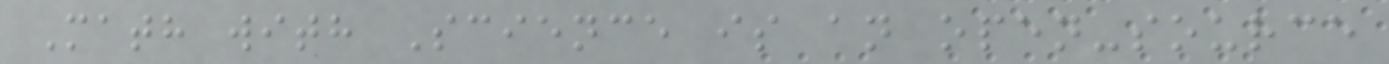Math with Science is an open-source
